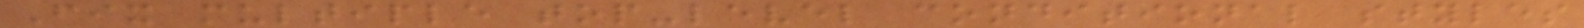Fix multiple top-level conditional styles
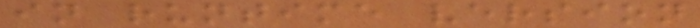in runtime version
